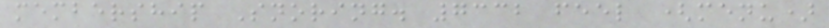membership Snoring. 7332 feel (menu)
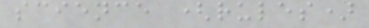science (rules)
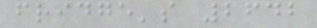fridge's 2642
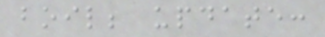boil; update:
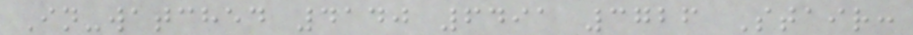In-watched 4140 6491 3726 Stair:
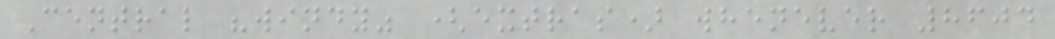Central "windy" (extras) whenever 8604
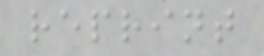reprint
